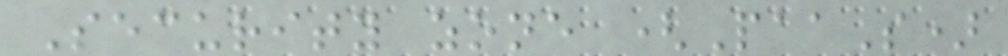Security zone (PaaS)
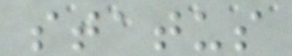status
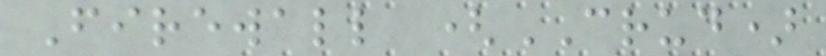Firewall (CRUD)
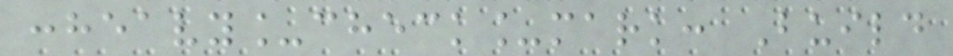:heavy_check_mark: Build
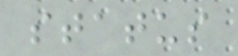status
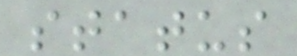status
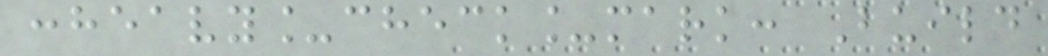:heavy_check_mark: Build
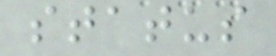status
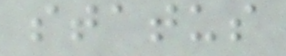status
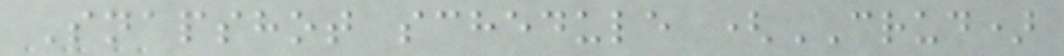Snapshot schedule (CRUD)
